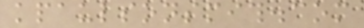kpaulsonsmith.com
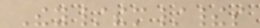They/them/theirs
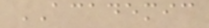ACADEMIC
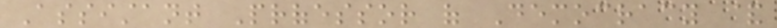Assistant Professor of Democracy &
